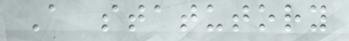A statutory
